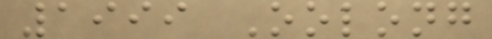1999 Oolong
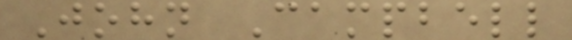John Campbell
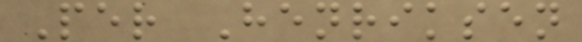Per Henriksen
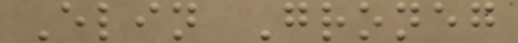Elin Groneg
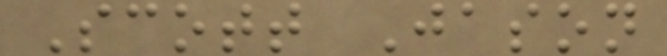Scott Jason
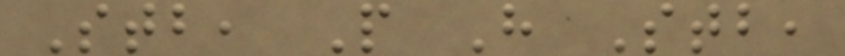Stb, P H Stb,
